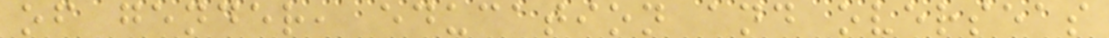of gender, education and overseas
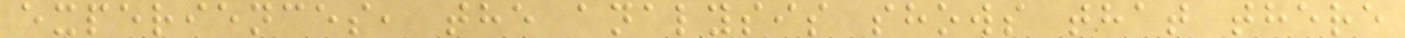experiences, the analysis shows that there
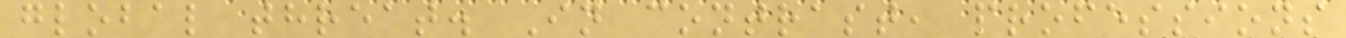global threat. In contrast, professions
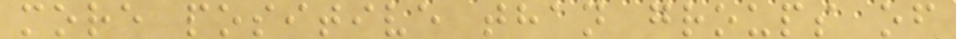more positive than groups of
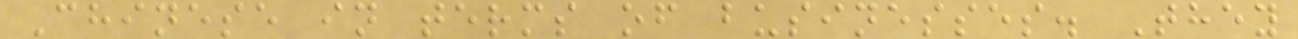Chinese in terms of businesses. They
